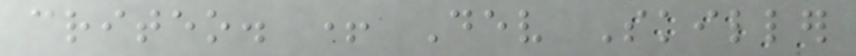criteo. + Dev Skiller
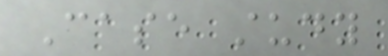Case study
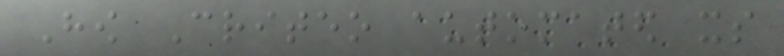How Criteo automated its
